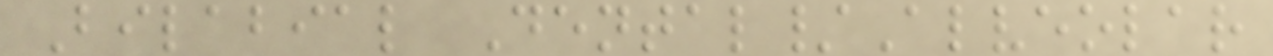Bilabial Dental/Alveolar
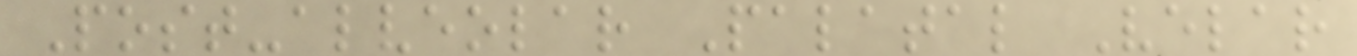Post-alveolar Palatal Velar
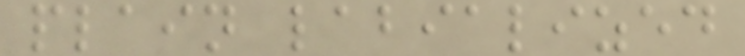plain labialized
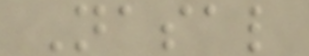Nasal
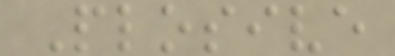Plosive
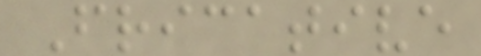Fricative
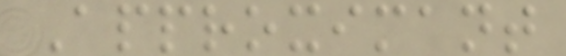Approximant
